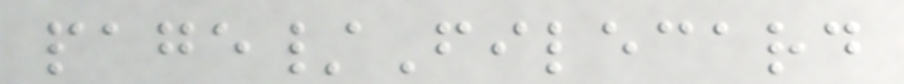page/Filecard
